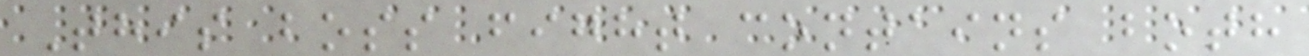This boss fight contains both
